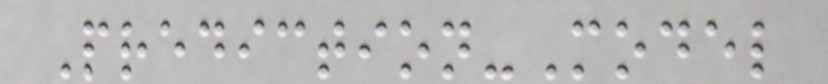Prediction-Model
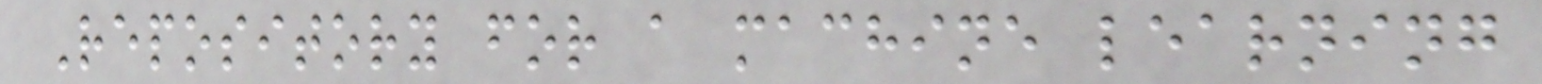Repository for a machine learning
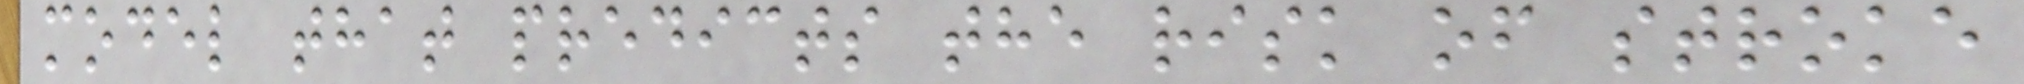model that predicts the risk of stroke
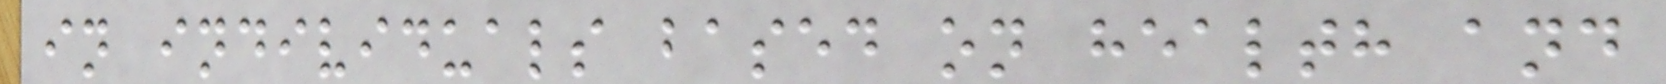in individuals based on health and
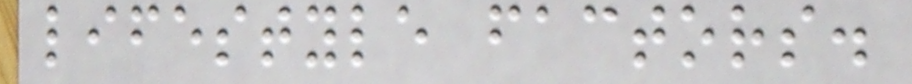lifestyle factors.
